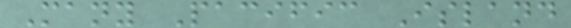Many Pacific Island
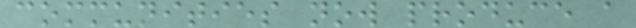communities now produce a
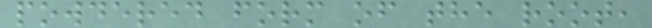powdered form of the root,
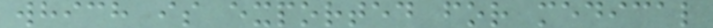which is exported for medical
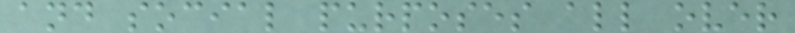and social purposes all over
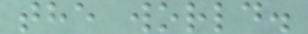the world.
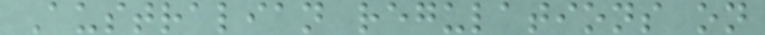Australian regulations on
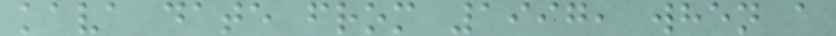kava date from 1997, when a
